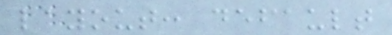layout: default
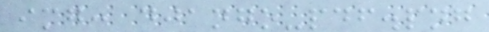img: django-pdf.png
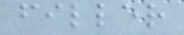filler
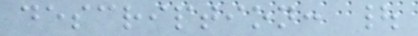description: |
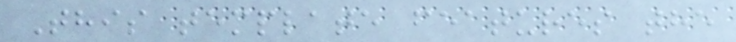This template features the
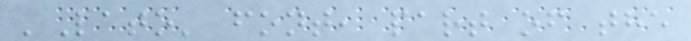'Lato' font, part of the
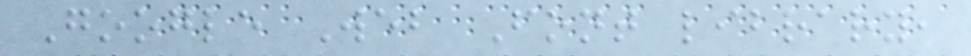Google Web Font library,
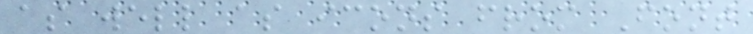as well as icons from Font
